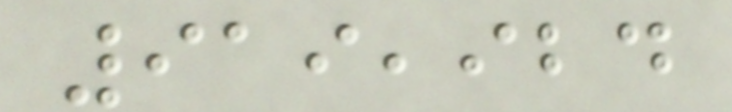919,924
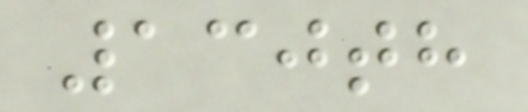130th
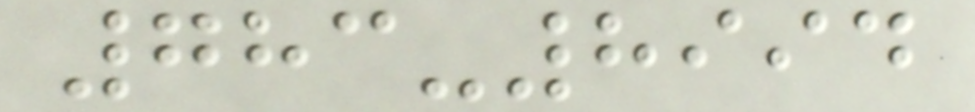783-8994
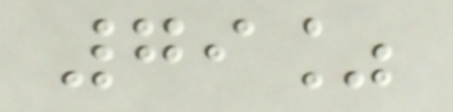79%
